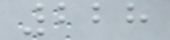228
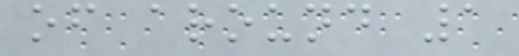of around 1
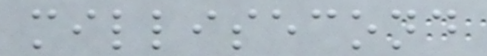millisecond
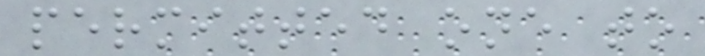permitted one to
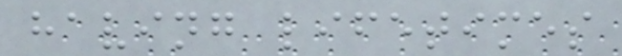having lifetimes
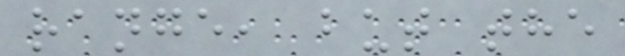range, but the
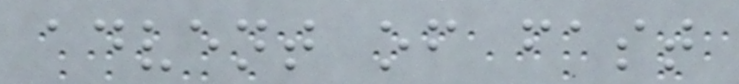advent of fast
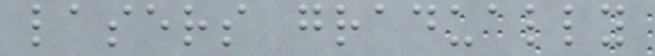lasers gradually
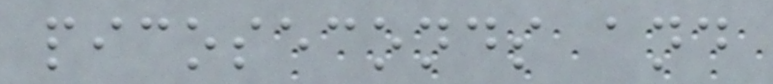picoseconds and
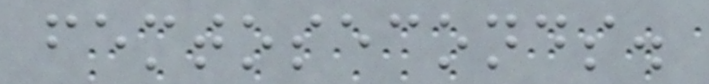femtoseconds.
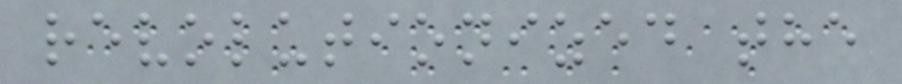revolutionized the
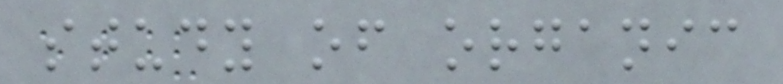study of organic
